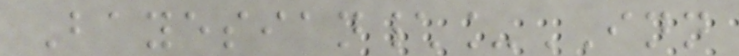Bayesian\_INN
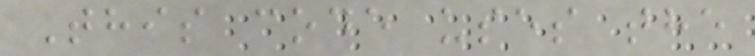This code uses the
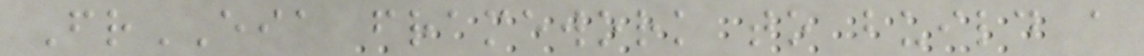FrEIA framework to build a
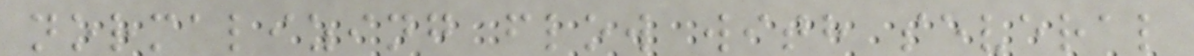normalizing flow with several
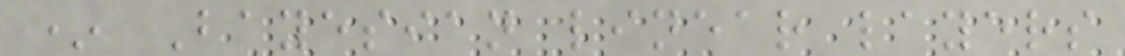* Bayesian linear layers
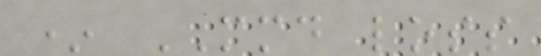* MMD loss
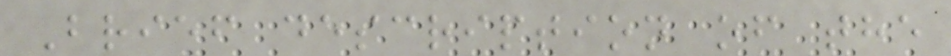Brief description of the
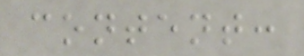content:
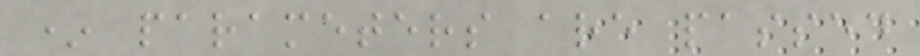* parameters are passed
